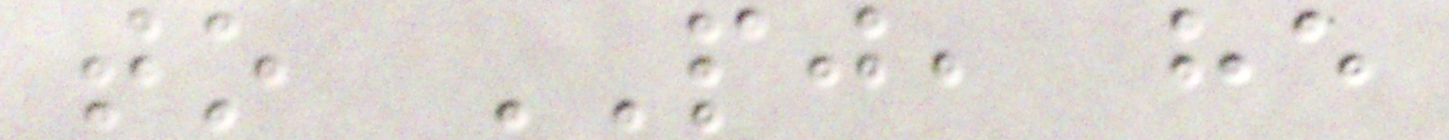to PJ, he
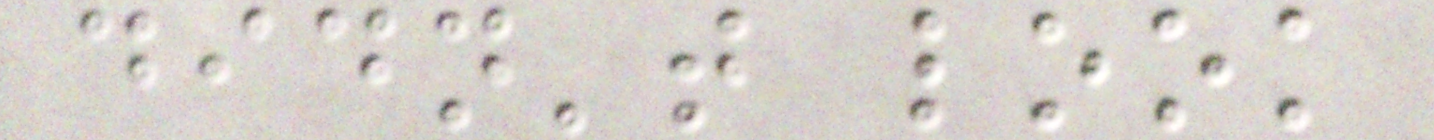didn't look
